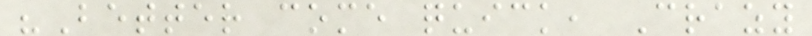"Better come quick, Crazy
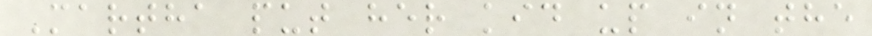Martha put her kid up in the
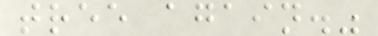tree again."
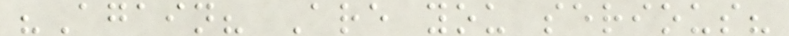"Again? Are you serious?
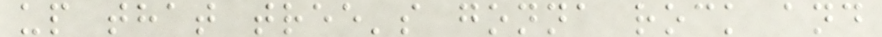up that tree's gonna rock and
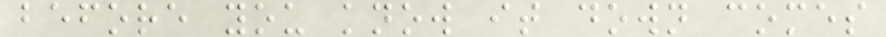before you know it down comes
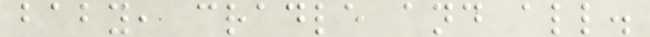baby, cradle and all.
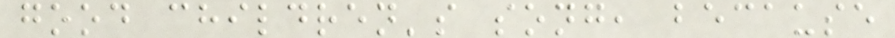good children's song, because
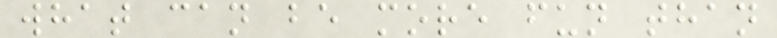what can be more fun than
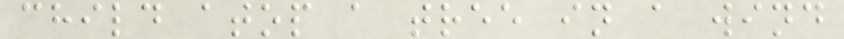child atop a tree in a wind
